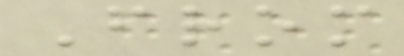From
